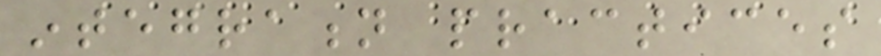integration practices
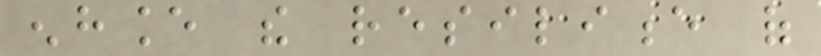enhance the resilience of
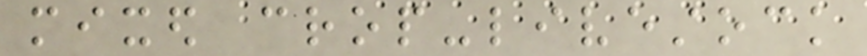mixed crop-livestock
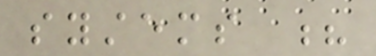systems ?
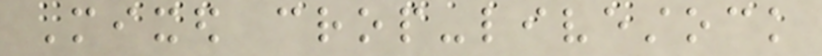Mixed crop-livestock
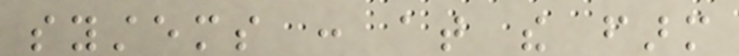systems : at the farm
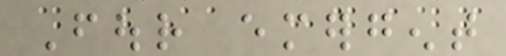Four emergent
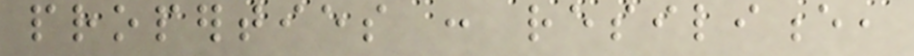properties : resilience,
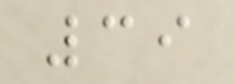39
